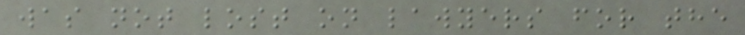was not lost on lawyers for the
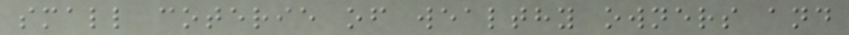small coterie of wealthy owners and
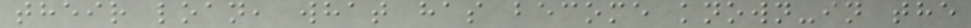their loan, what has become known-in the
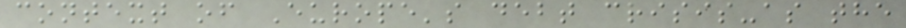context of Europe's debt crisis-as the
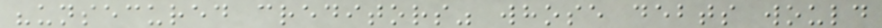"unsecured creditors" whose debts would
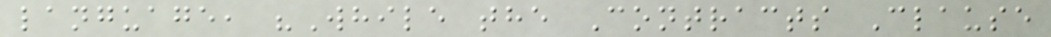language, "While the Contracts Clause
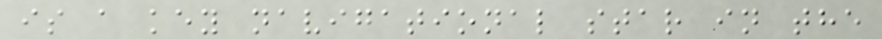is a key navigational star in the
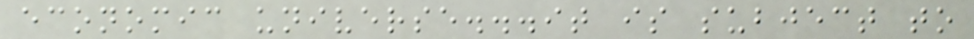economic universe...it is subject to
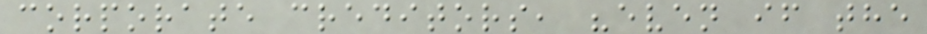corporate creditors, "even if the
